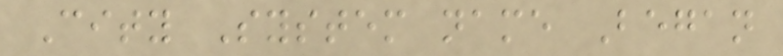City System name Began
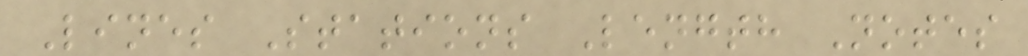Lines Stations Length Notes
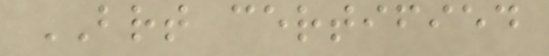BRT certified
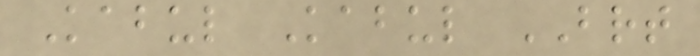Kabul Kabul BRT
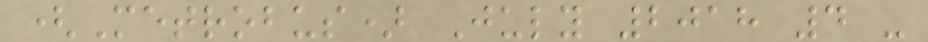(Metrobus) July 2018 4 -
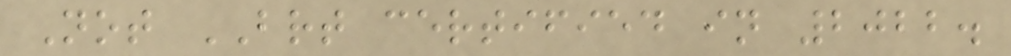Not BRT certified in 2022.
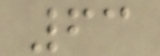63
